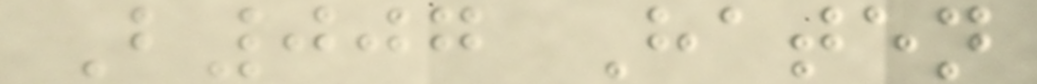B007 Haten
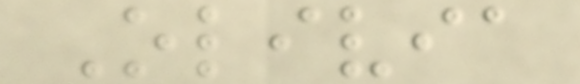Olivia
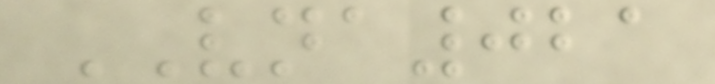VNA021
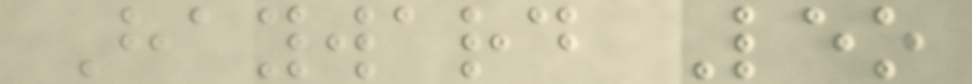Hayward Leo
